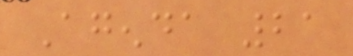Agenda 21
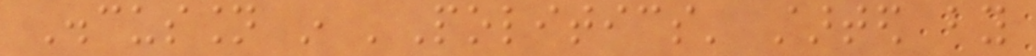Discussion in 'Politics' started by
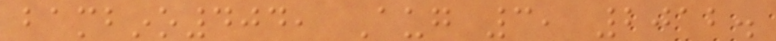bambino404, Aug 3, 2012.
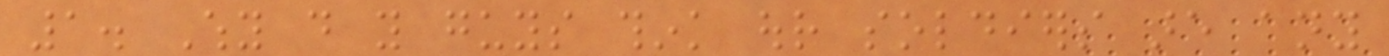1. Why do you guys think our soldiers are any
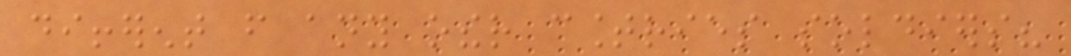different from any other countries soldiers?
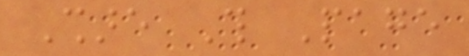Share This Page
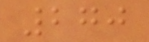270
